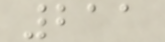211
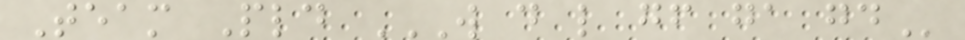Team Pld W D L GF GA GD
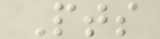Pts
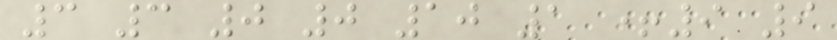3 3 0 0 10 1 +9 9
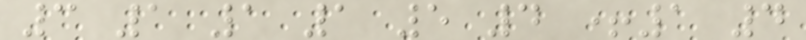3 1 1 1 5 4 +1 4
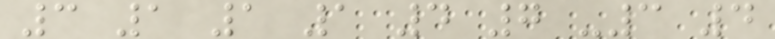3 1 1 1 4 7 -3 4
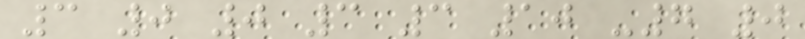3 0 0 3 3 10 -7 0
